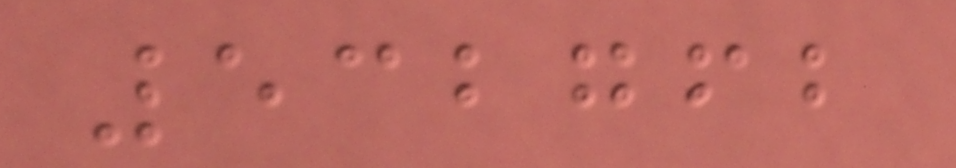532762
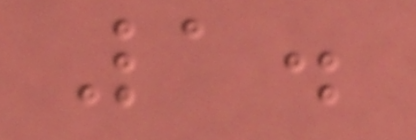1.
